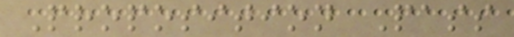Proposition Pass
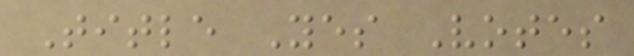Title Yes Votes
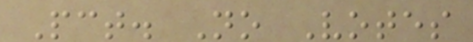Pct. No Votes
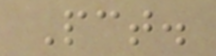Pct.
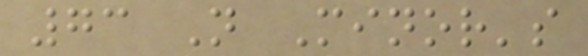73 N Minor's
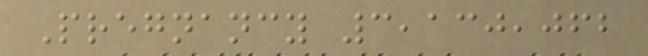Pregnancy 3,130,062
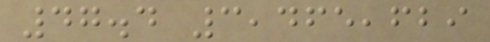47.4 3,465,629
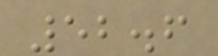52.6
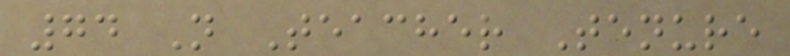74 N Teacher Tenure
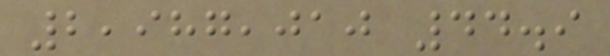2,987,010 44.9
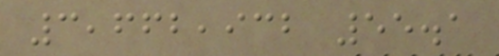3,662,932 55.1
